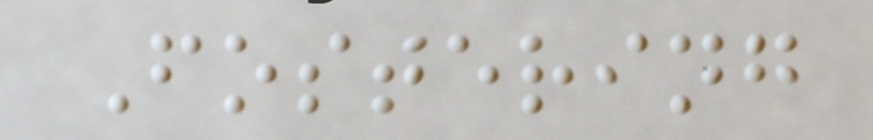Fostering
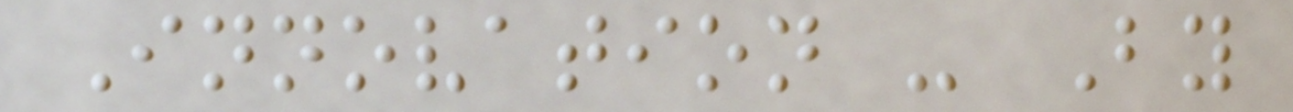Innovation - By
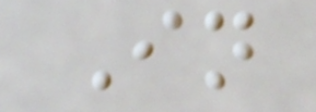In
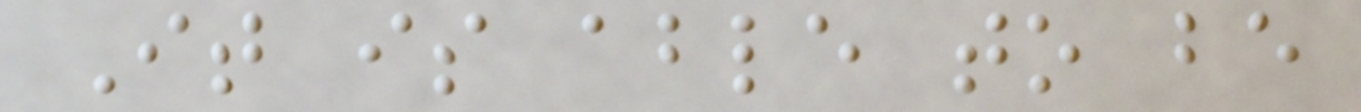It is able to be
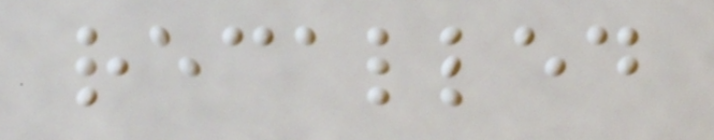recalled
